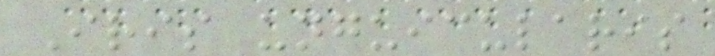Iris unguicularis
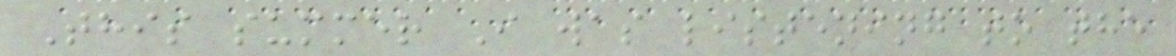This summer I was listening to the
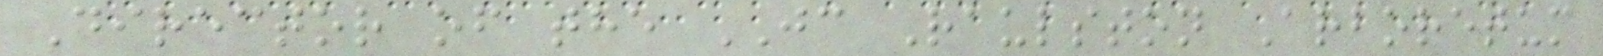Director of the JC Raulston Arboretum
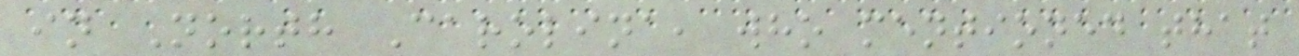in North Carolina, who mentioned that
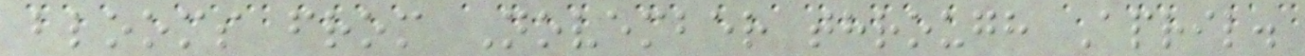blooms from November through April.
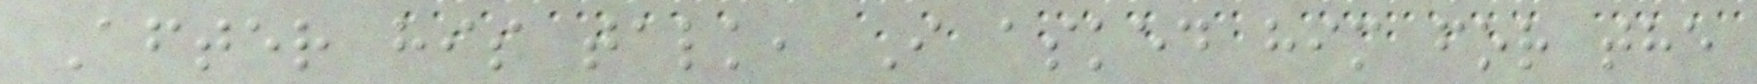After his talk, I asked him for the
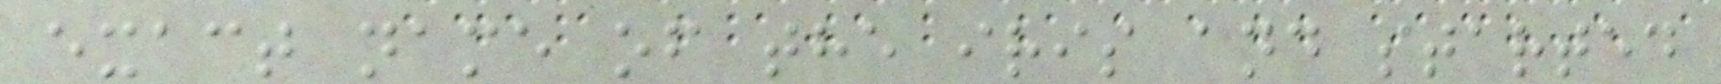exact name of the iris and started
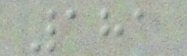181
